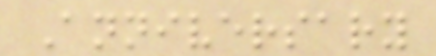Anniversary
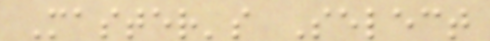Master's Select
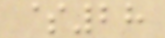$28
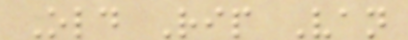Old Rip Van
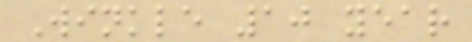Winkle 10 year
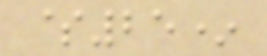$25*
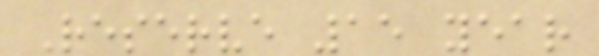Reserve 15 year
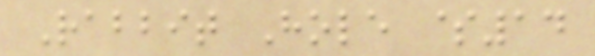Rabbit Hole $14
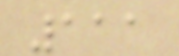111
